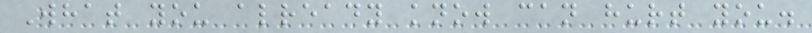What you already know can hurt you.
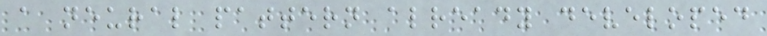a neural pattern already developed
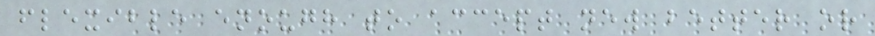flexible enough to accept new better or
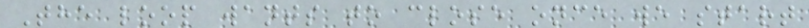The loop wants to close once we start
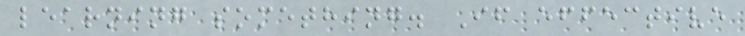learning something. If effective
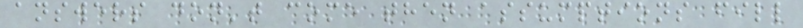answers don't come then assumptions fill
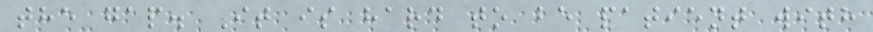the gap. It is hard to be patient with
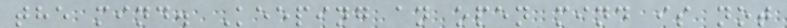the mind. Keeping an open mind is not
